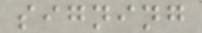signing
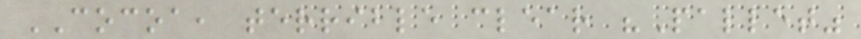COCOA, terrible clear "Pallet"
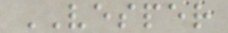VESPER
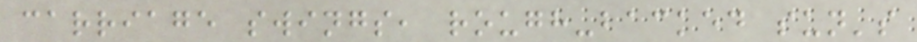carriage swings, rough-backed sun's
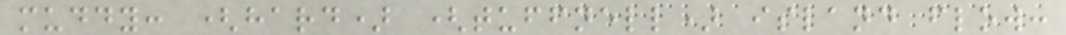muddy: (hard) (tuffnell) island flow:
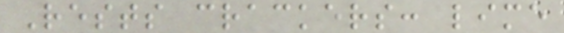Rests crackers: lime
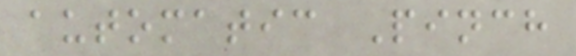automatic Pinch
